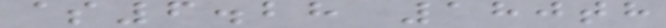$6.28 180th
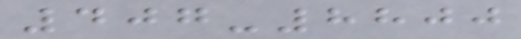407-8800
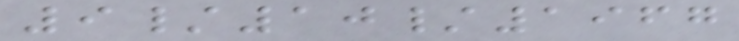9/10/1967
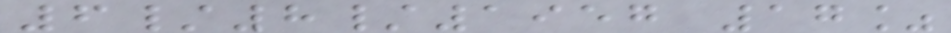6/8/1957 17%
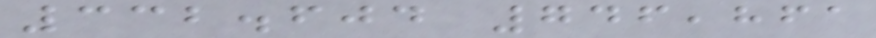332.604 746,861
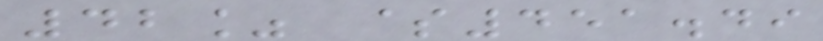42% $451.49
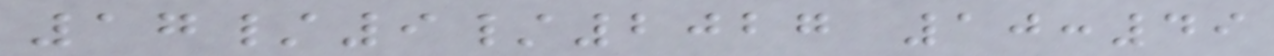17/9/2027 10:49
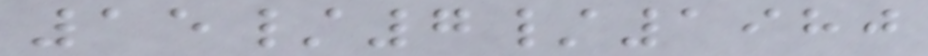15/7/1980
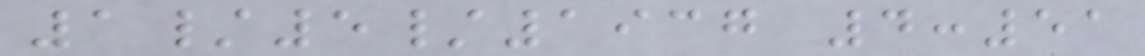1/5/1937 4:51
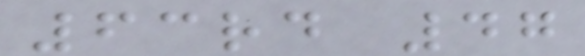63rd 47
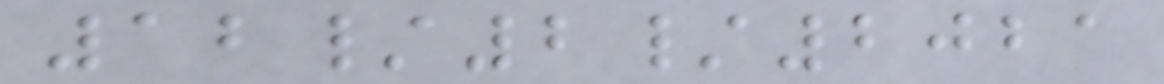12/2/2021
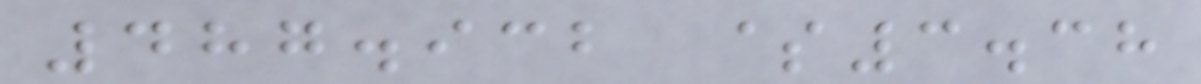487.932 $3.38
